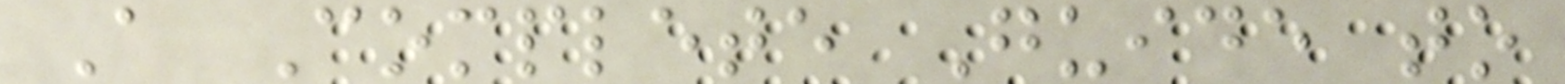A Complete Guide to
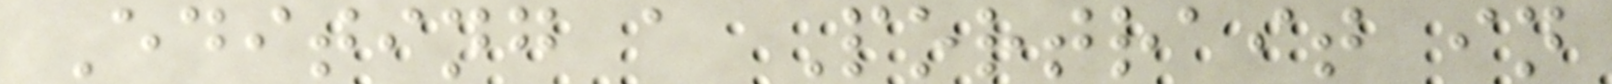Editing a Portrait in
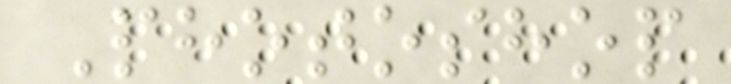Photoshop
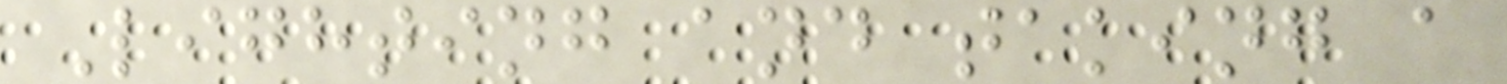Lighting and taking a
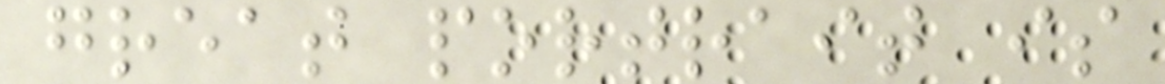great portrait is
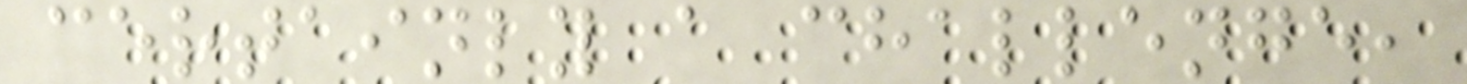certainly a challenge,
